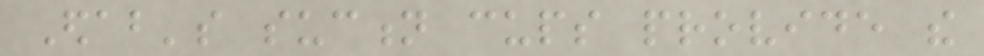Edab's suction cups provide the
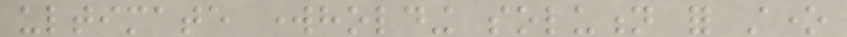ultimate workholding solution for stone
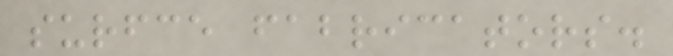surfce fabricators.
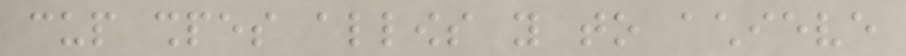cup shpes allows you to achieve
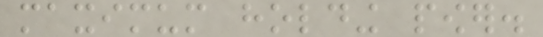maximum holding power.
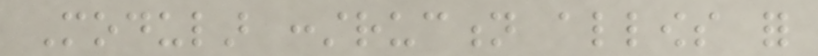Modular construction allows for
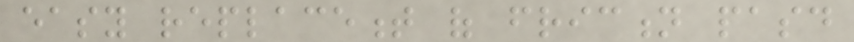easy replacement of friction pasd
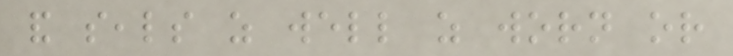and seals as well as worn or
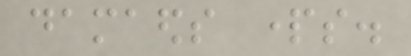damaeds parts.
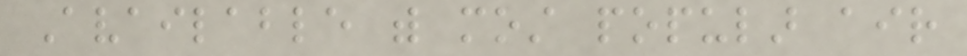Available with most popular air
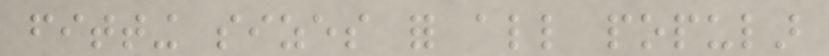fitting sizes for all popular
